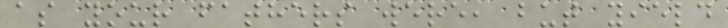as your fathers were, but yield
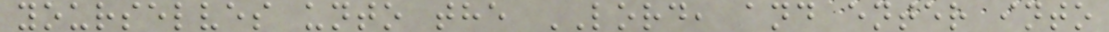yourselves unto the LORD, and enter into
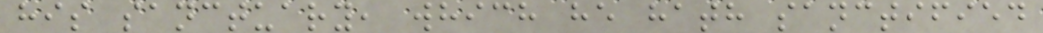his sanctuary, which he hath sanctified
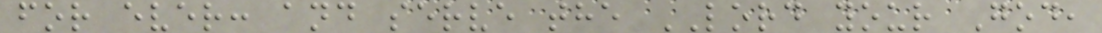for ever: and serve the LORD your God,
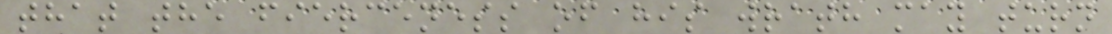that the fierceness of his wrath may turn
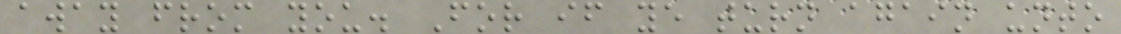away from you. For if ye turn again unto
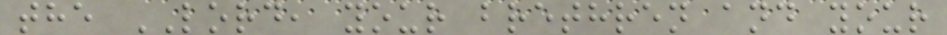the LORD, your brethren and your
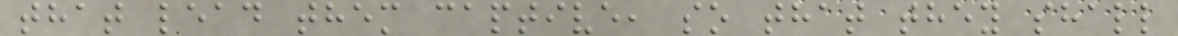that lead them captive, so that they shall
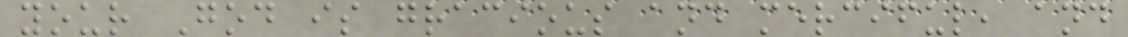your God is gracious and merciful, and
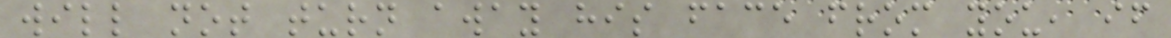will not turn away his face from you, if
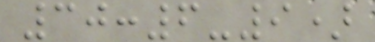30:6-9)
